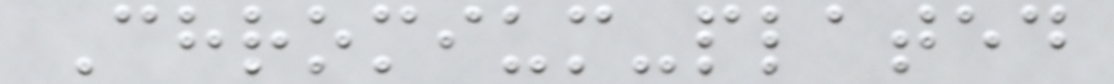Chromium-plated
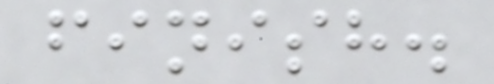finish.
